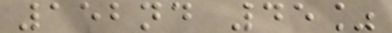152nd 45%
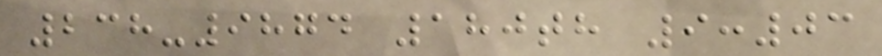238-9874 180th 9:03
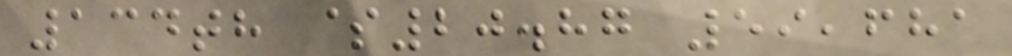134th $20.87 59,681
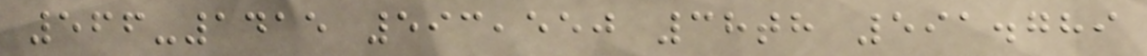566-1415 593,550 38th 591.789
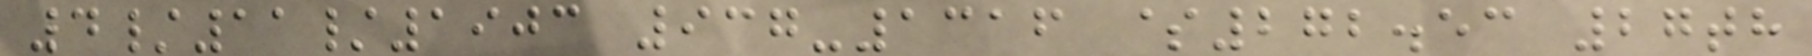4/11/1903 937-1316 $272.53 27th
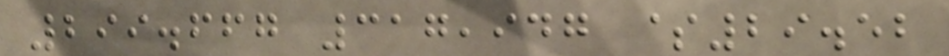299.667 317,947 $29.52
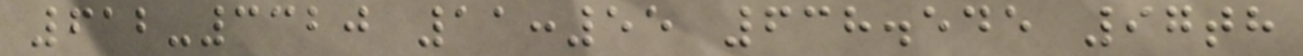612-3320 11:55 638.545 97th
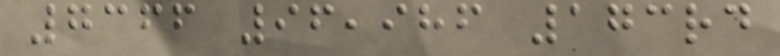7366 96,986 173rd
